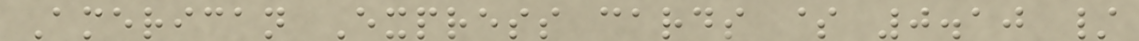American Express cards $ 0.10 /
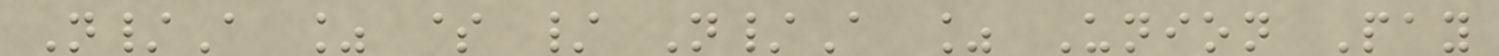N/A % $ / N/A % Union Pay
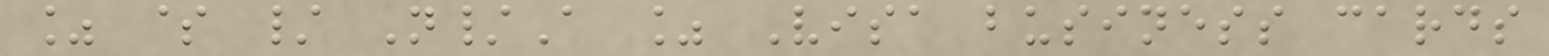% $ / N/A % Visa business cards
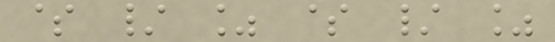$ / % $ / %
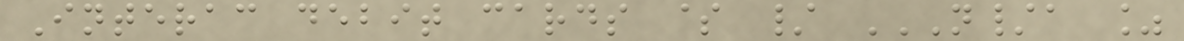Interac debit cards $ / N/A %
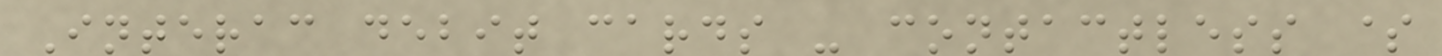Interac debit cards - contactless $
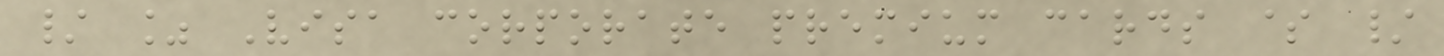/ % Visa corporate premium cards $ /
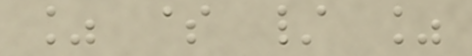% $ / %
